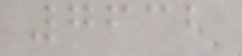7632
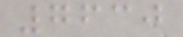7630
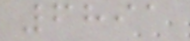6891
